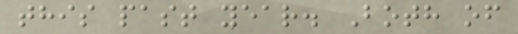this past year. Both of
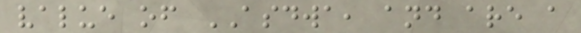value of ASDWA, and are a
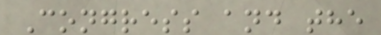Congress and the
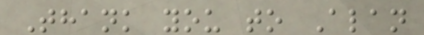Thank you to Alan
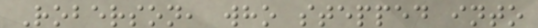Roberson, who stepped into
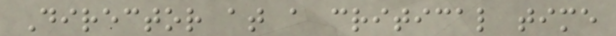Director at a critical time
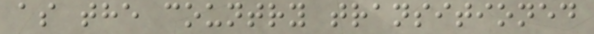as the country transitioned
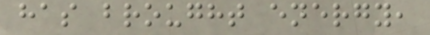has brought energy,
